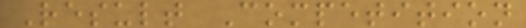Result Competition
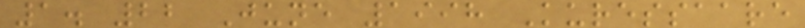1. 22 June 1998 Kuressaare
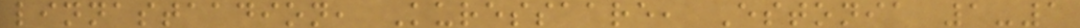linnastaadion, Kuressaare, Estonia 1-1
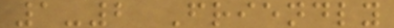1-2 Friendly
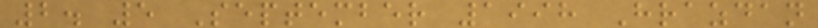2. 5 September 1998 Hrazdan
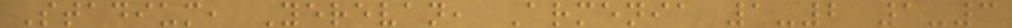Stadium, Yerevan, Armenia 1-2 1-3
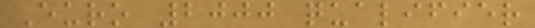Euro 2000 qualifier
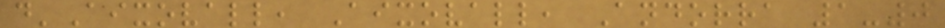d'Aixovall, Aixovall, Andorra 1-0
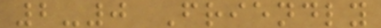2-0 Friendly
